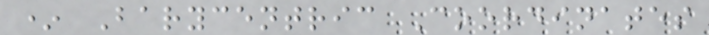* Barycentric Coordinates
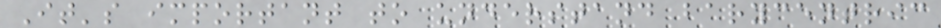It's important to understand barycentric
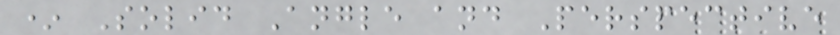* Solid Angle and Perspective
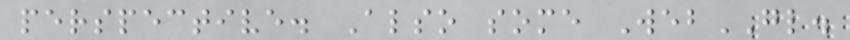perspective. Also some WebGL.
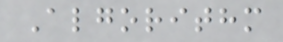Algorithm
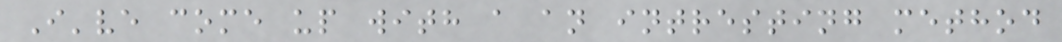I've come up with a an intresting method
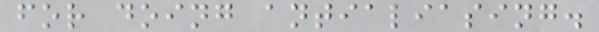for doing antialiasing.
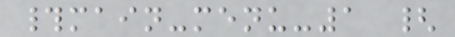#main-menu-1 {
